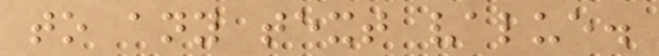to any text value.
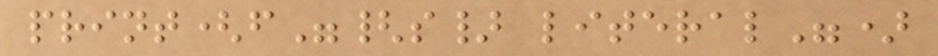print(f"{s} literal")
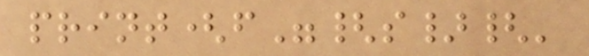print(f"{s}{'
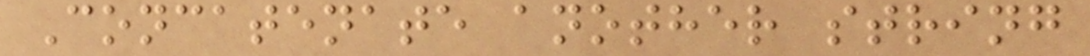Concatenate another string
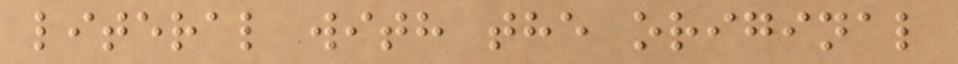literal with the original
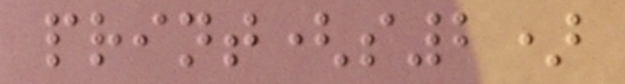print(s2)
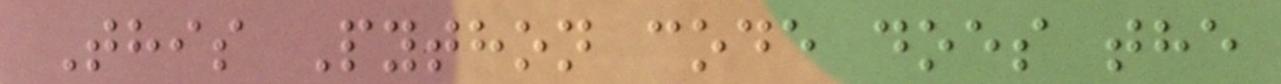This Python code does the
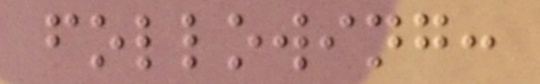following:
